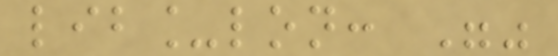lib_lon: ""
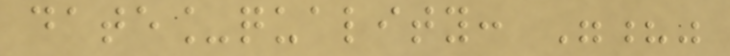date_quality: "?"
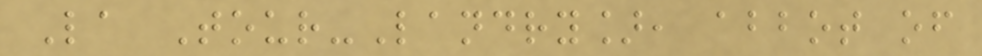La Tour-Landry], abbot of
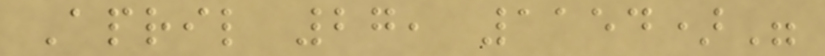April 27, 1154)"
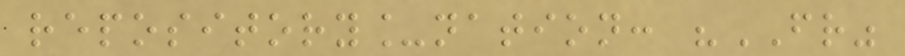repository_nation: "FR"
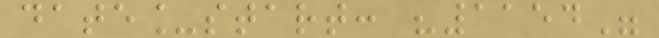date_start: "1154"
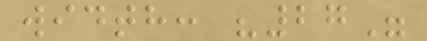width: "27"
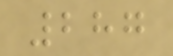287
